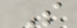S
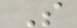S
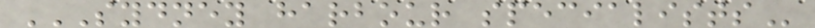SYDNEY HARBOUR SPECIALISTS
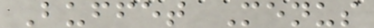Buffet Menus
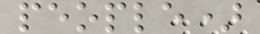people)
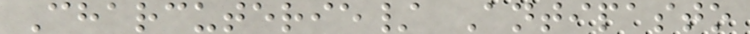Charcuterie/ Antipasto
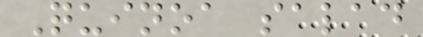Quinoa salad
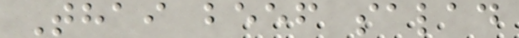Thai beef salad
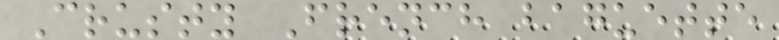Crusty French baguette
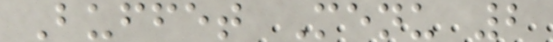Buffet Menu 2
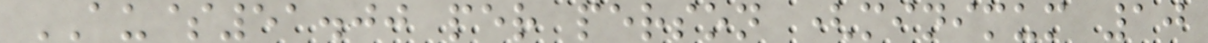AU$51.00 per person (minimum 10
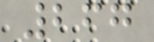267
